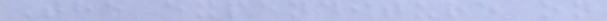The expenditure on
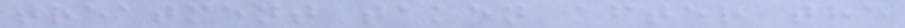treatment taken after the
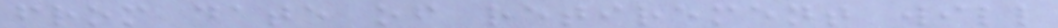from date of retirement will
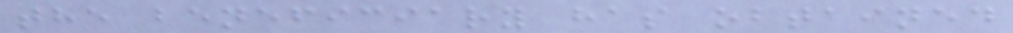the beneficiary has obtained
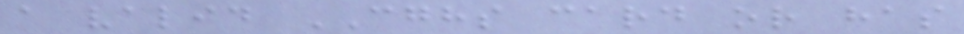a valid CGHS card or has
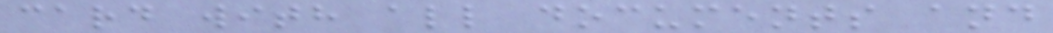card with all documents and
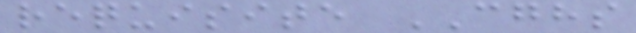requisite CGHS
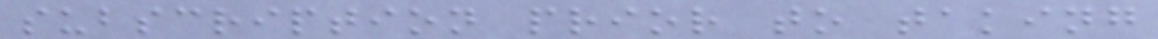subscription prior to taking
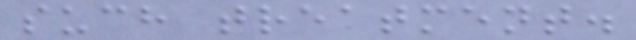such treatment.
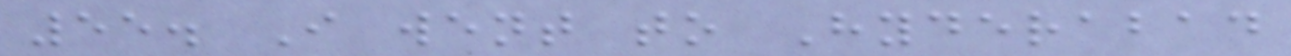55. I went to Hyderabad
